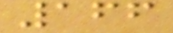166
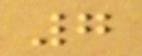7
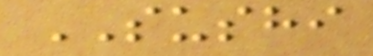SUSHI
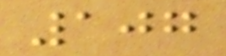107
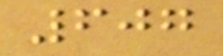607
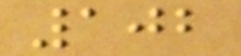102
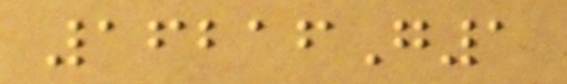16216G1
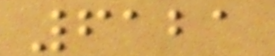6121
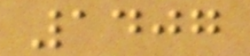1407
